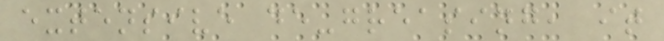extensive de-greasing, it
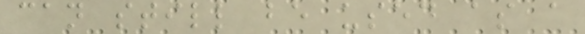can still be used as a
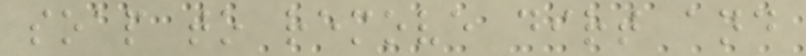soap to remove dirt and
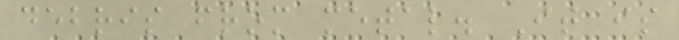debris from metal. It is
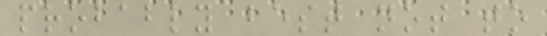probably best not to
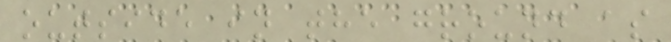outside in the ground as
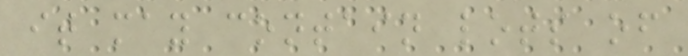it may contain lots of
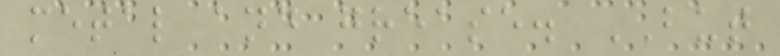metal and grease. BUT
